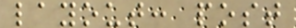layout: post
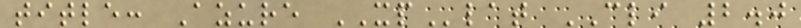title: Azure XPlat CLI 2.0
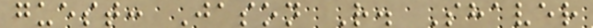guest: Jason R. Shaver
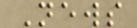News
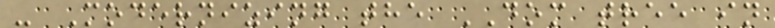- Modernizing the DOM tree in
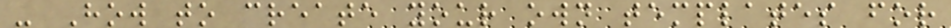- How to create your own templates for
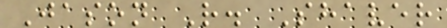Jason R. Shaver
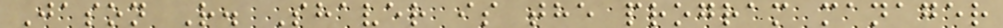Jason R. Shaver is the program manager
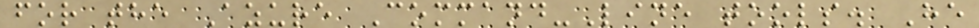for the Azure Command-Line tools. He
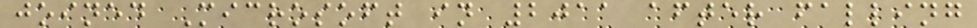joined Microsoft in 2011 after falling
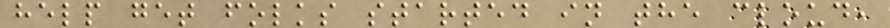help get folks started in the cloud,
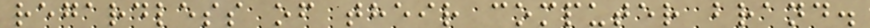regardless of their computer brand.
